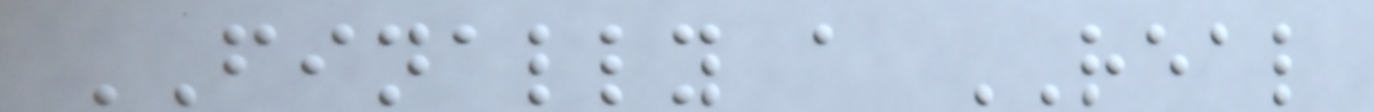FINALLY a REAL
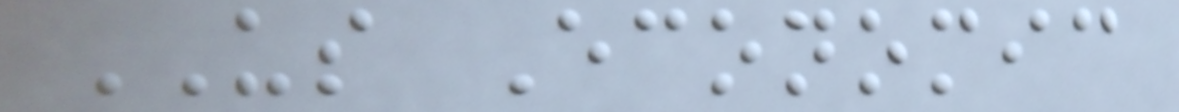US Economic
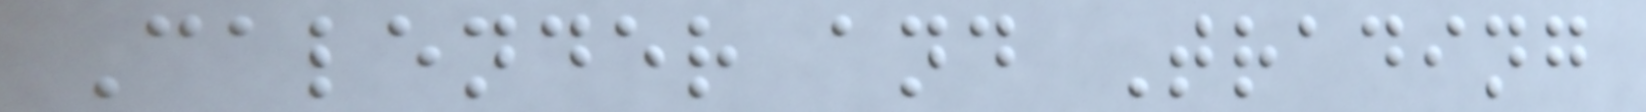Calender and Trading
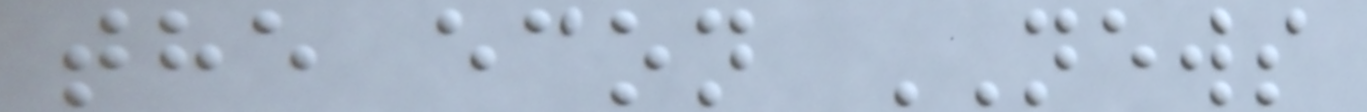the econ NEWS
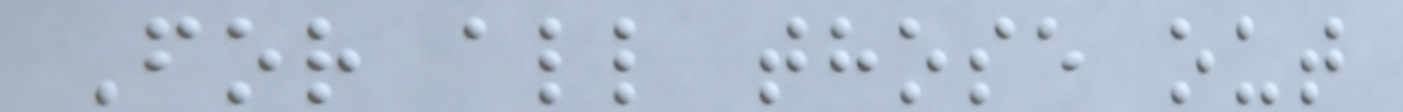For all those out
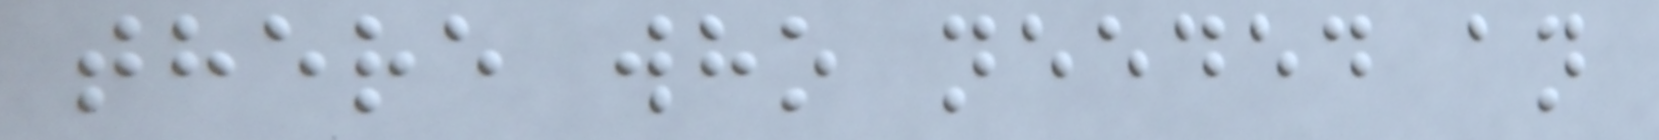there who needed an
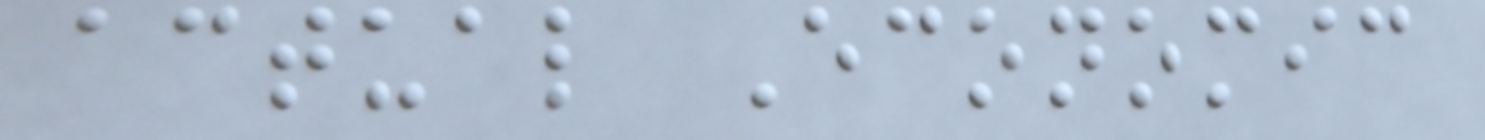actual Economic
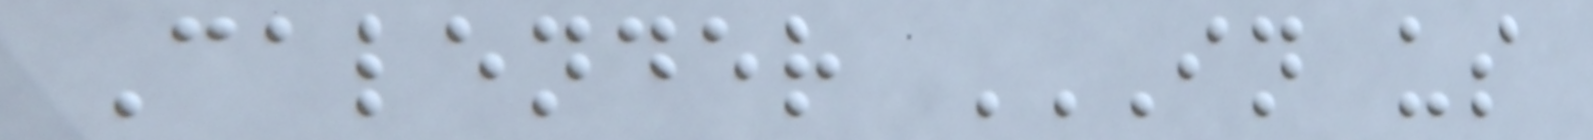Calender IN US
